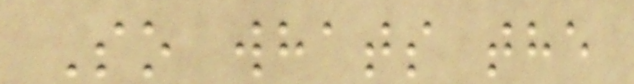So whats the
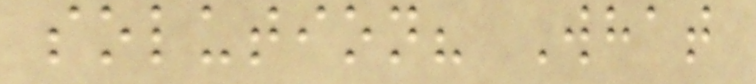solution? What
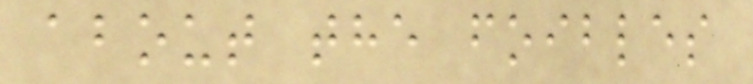about the foibles
